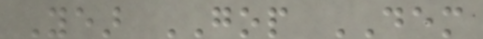Year GOP DEM
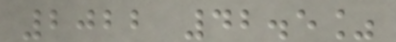2022 42.5%
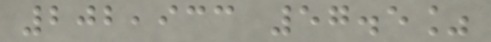202,933 57.5%
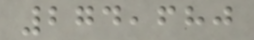274,680
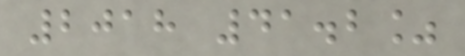2018 41.2%
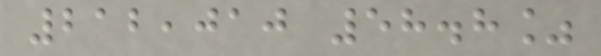212,010 58.8%
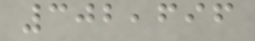302,696
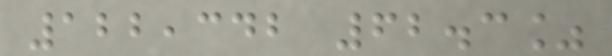122,342 62.3%
